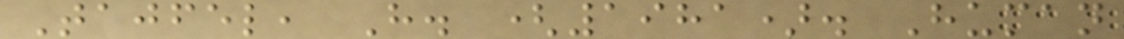Tajfel, H. (1981). Human
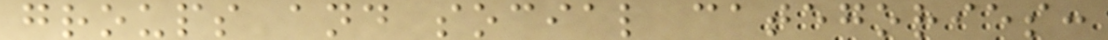groups and social categories:
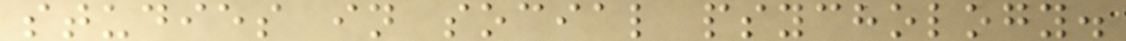studies in social psychology.
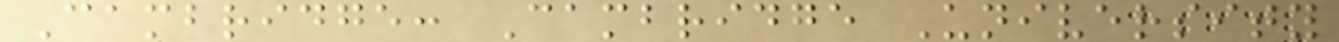Cambridge: Cambridge University
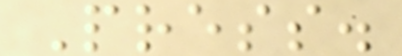Press.
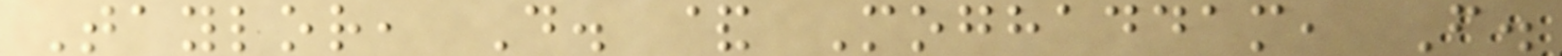Taylor, D. & Moghaddam, F.
